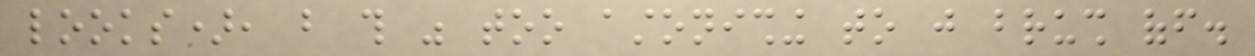looks), but this was too astonishing to just brush off.
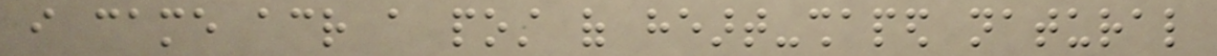i came across a post of heart-shaped natural
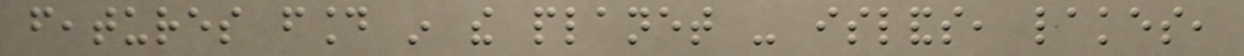features found in the planet - islands, lakes,
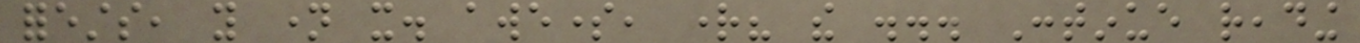forests, you name it. awesome, right? the ... Continue reading
